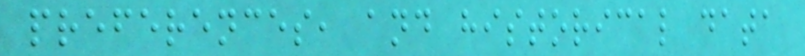preferences, and historical data
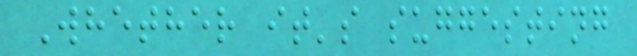Whether it's suggesting
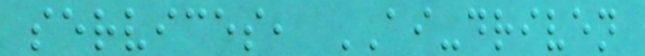services, AI-driven
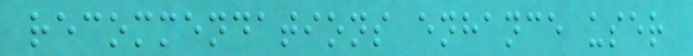recommendations enhance user
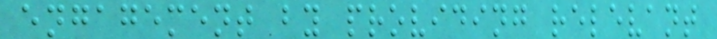engagement by providing relevant
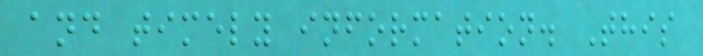and timely information. This
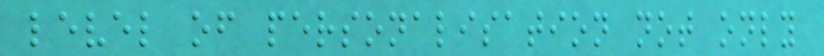level of personalisation not only
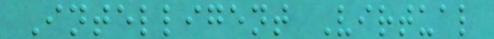Intelligent Virtual
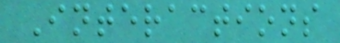Interactions
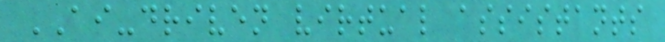AI-driven virtual assistants
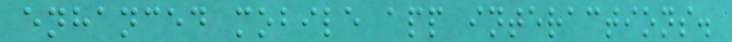enhanced mobile app interactions.
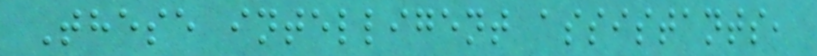These intelligent assistants,
